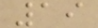19
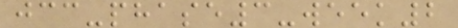jcc-phase3-week2
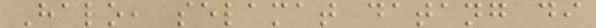Halo, selamat datang di
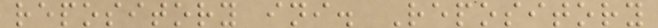repository ini. Repository
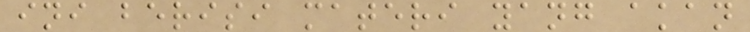ini berisi materi yang akan
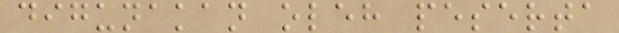digunakan oleh peserta
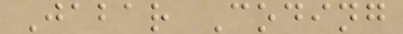Jabar Coding
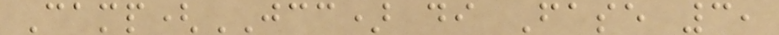Camp(JCC) di Fase 3,
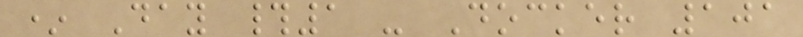* Day #1 - Docker 101
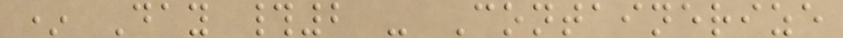* Day #2 - Containerize
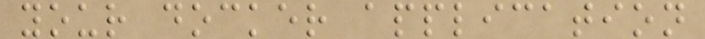your docker application
